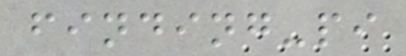finding-pi
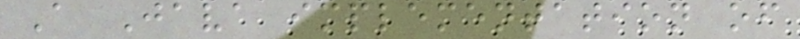A Java implementation of
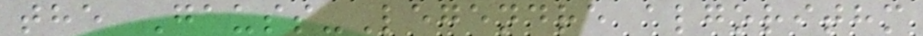the Gauss-Legendre algorithm
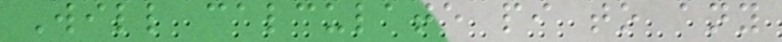Will calculate pi to any
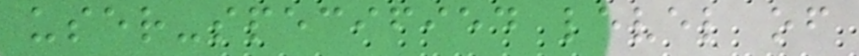user-specified level of
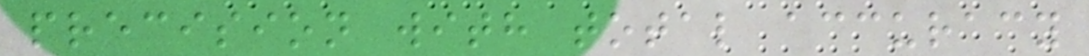precision with total accuracy
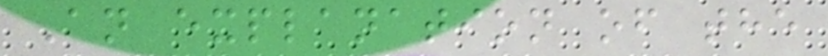An explanation of the
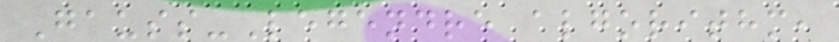Gauss-Legendre algorithm,
